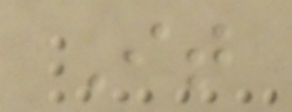It
